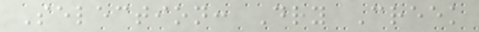Selection: Dry Creek
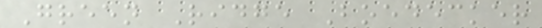Green Ridge Boedecker
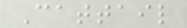Cattail
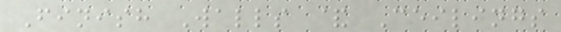Finish Walls & Ceilings
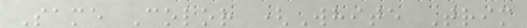Same Color (White Trim
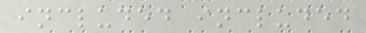included included
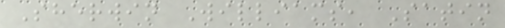Sherwin Williams, Satin
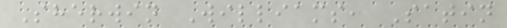Sherwin Williams, Satin
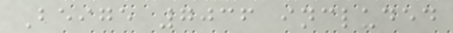Beige 7036 included
